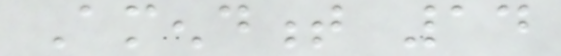Amendment 14
